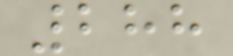288
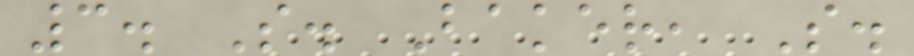3. S. Baker, S.
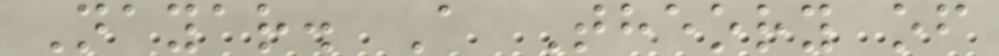Nayar. A Theory of
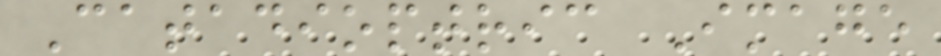Catadioptric Image
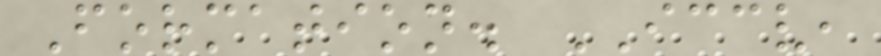Formation. ICCV,
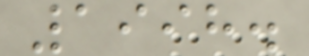1998.
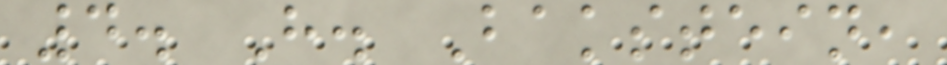4. H. Bakstein,
